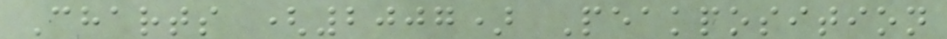Charts (2007) Peakposition
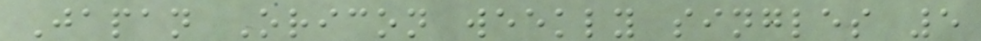Japan Oricon weekly singles 5
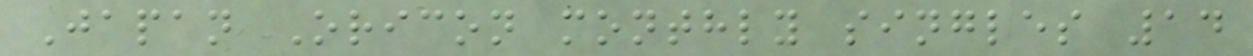Japan Oricon monthly singles 14
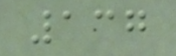137
